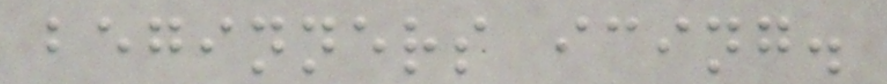beginners icing.
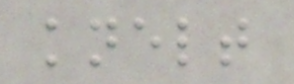knelt
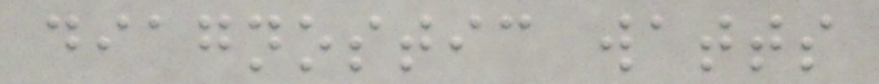diagnostic watts
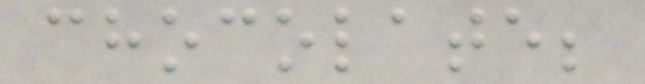chocolate;
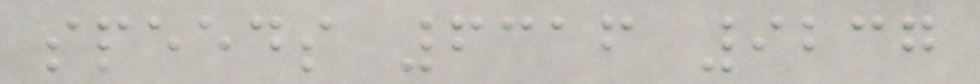speeds 6316 9237
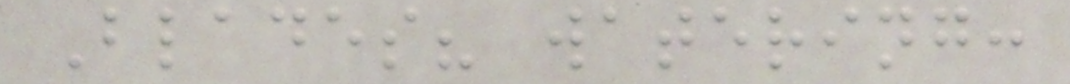Blades? watering:
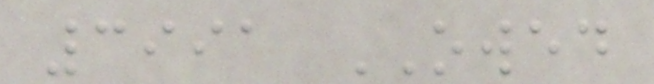3991 OWED
